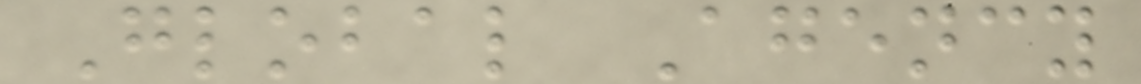Global Agency
